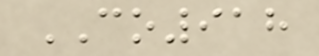CO918
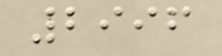2996
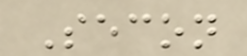Secon
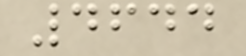4644
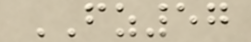FZ57
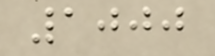1000
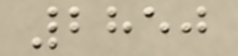2850
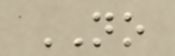NO
